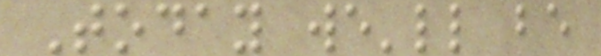Today we'll be
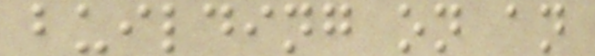building on an
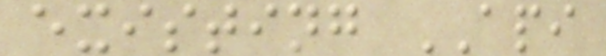existing API
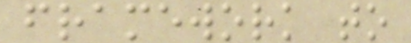framework to
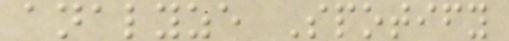analyze Spotify
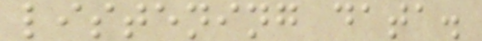listening data.
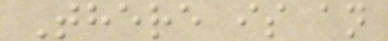There is an
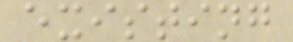existing
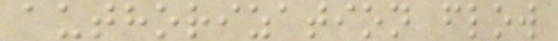authorization flow
